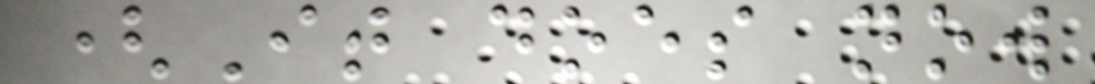(It does now
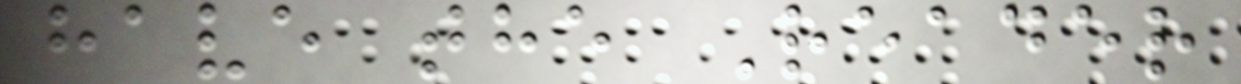have the Reader
